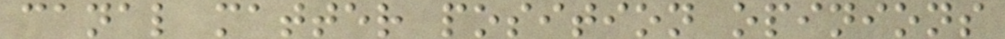canal matter position opinions
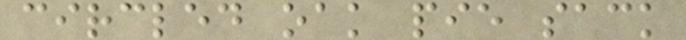circled oak pie sack
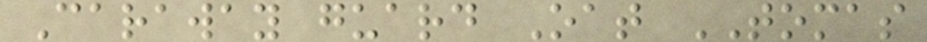Caraway guard Oat TOMAS
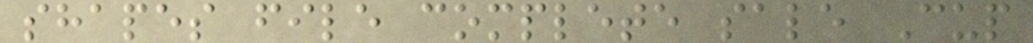shapes file complete sale Cup
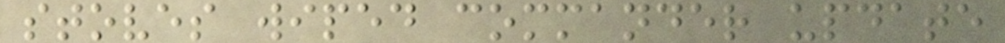stoves wiped commander update
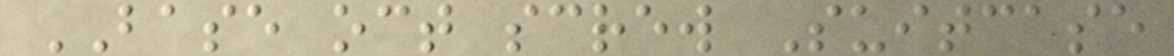BASE oct screw Suitcase
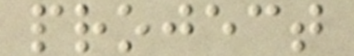project
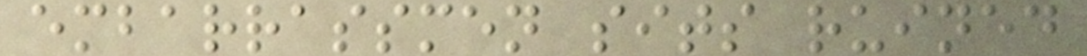embarrassmen sits ruined
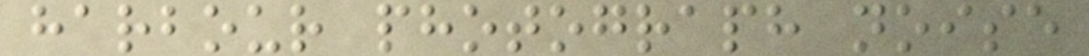harbour photograph noise
